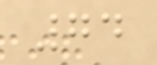74
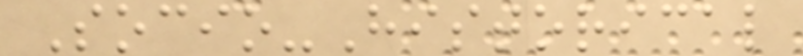Socio-Historical
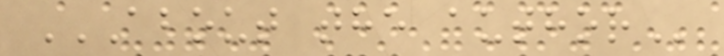ABOUT THE AUTHOR
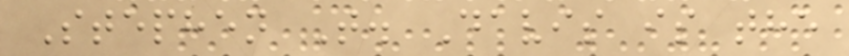Stephen T. Davis is the
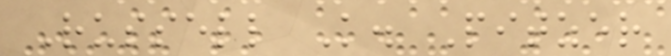Russell K. Pitzer
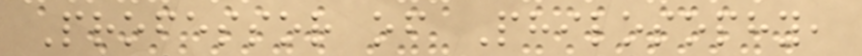Professor of Philosophy,
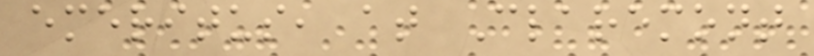emeritus, at Claremont
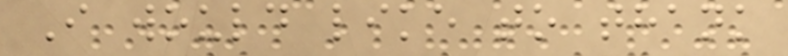I would like to thank
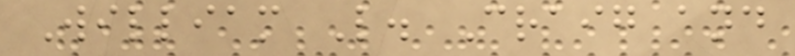William L. Craig and
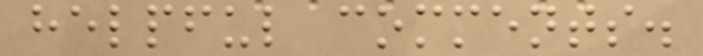helpful comments.
